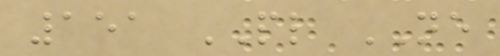151 PL NE
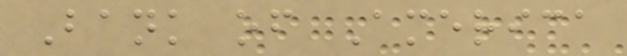Bank of America
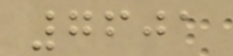7601
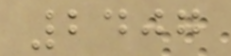2407
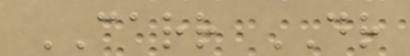CARR DR
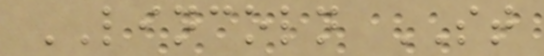LINCOLN ST
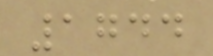1744
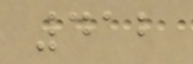412
